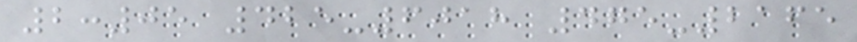2:05 425-6018 475-2165
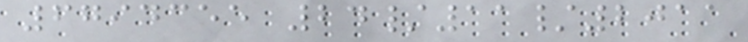6794355 24/11/2011
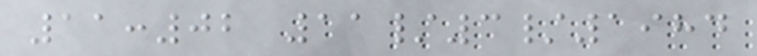11:02 11/3/1984
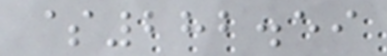$282.59
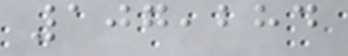107,284
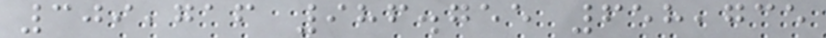309,716 986.755 658,735
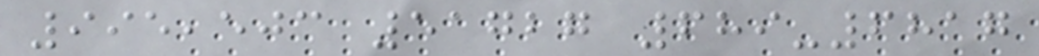995,503 51727 689-6817
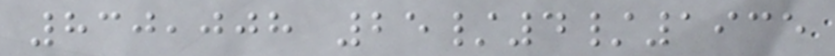830,008 25/4/1935
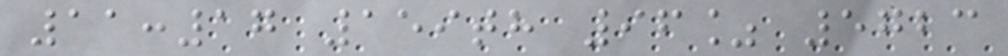11:17 159th 96% 5723
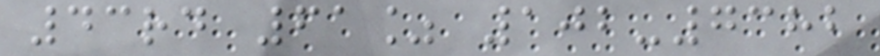43rd 61% 102-7382
